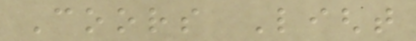Coors Light
